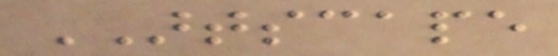ARTSCAPE
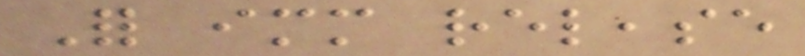For immediate release
